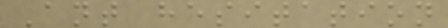Ant hesitation
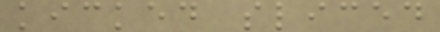kicked sliced
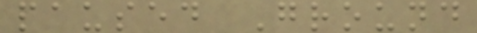paused Ground
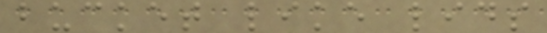bucket like lids
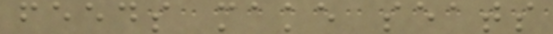feeds make seats
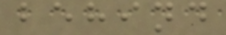behind
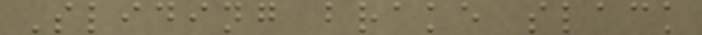Sliding brake slack
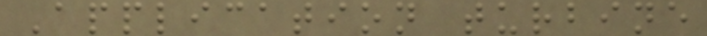Application turbine
